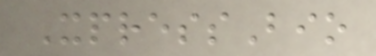XpressBio
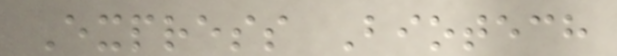Express Biotech
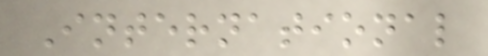International
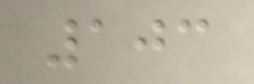103
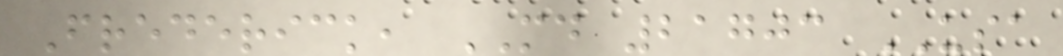Frederick, MD 21703 USA
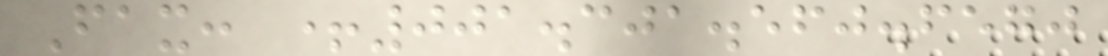Fax: +001.301.560.6570
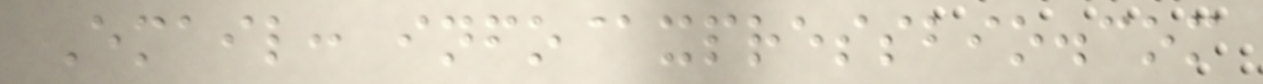Email: info@xpressbio.com
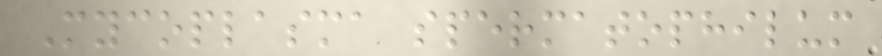Mycoplasma spermatophilum
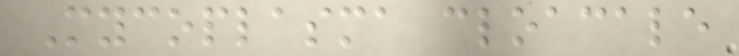Mycoplasma cloacale
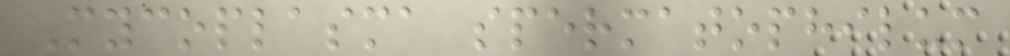Mycoplasma spermatophilum
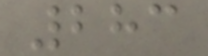283
